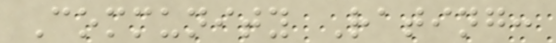Community Rating:
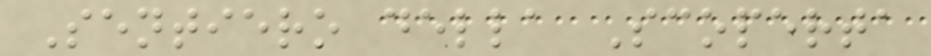Sentiero della Scoperta
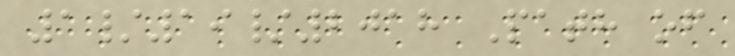1/19/2018 Path of
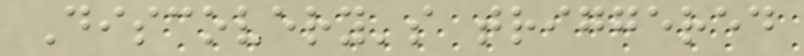Discovery's triggered
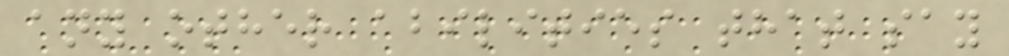any other abilities that say
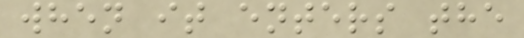when it enters the
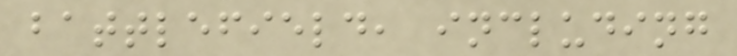battlefield, including
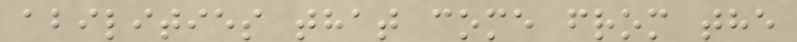abilities that come from the
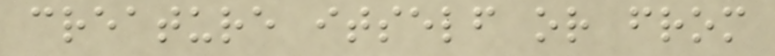creature itself or from
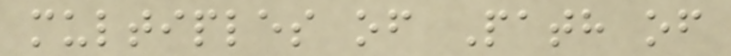multiples of Path of
